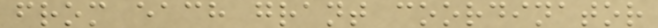from each grant coordinator
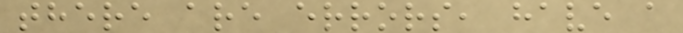there are errors, have a
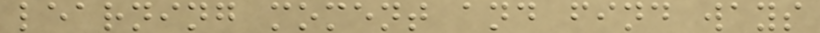learning moment and find ways
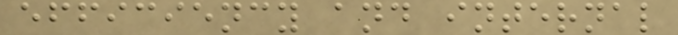efficiency and internal
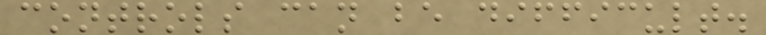controls can be difficult.
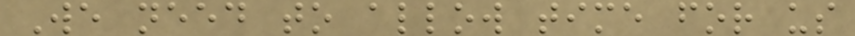We need to allow time for us
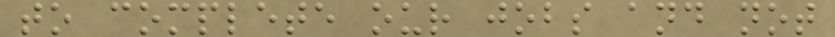to complete our jobs and not
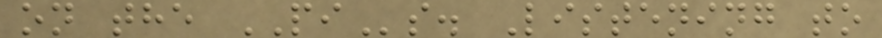on the PIs. Listening to
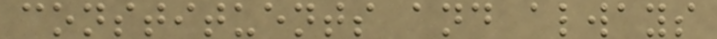constituents and always
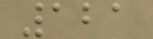121
